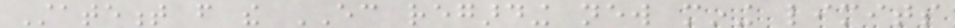Statement from the EC regarding new mining limits
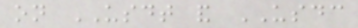on USDT and USDC
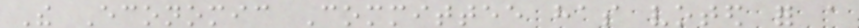The Economic Committee has voted for a
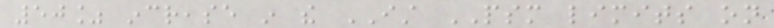50% increase in the IST PSM limits on
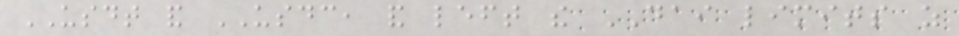USDT and USDC, and left the DAI limits as
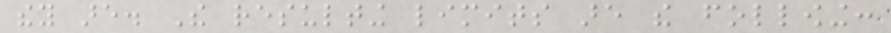they are. The resulting limits are the following:
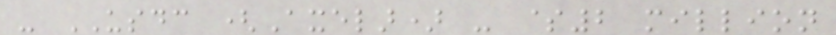- USDC (Axelar) - $2 million
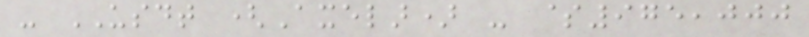- USDT (Axelar) - $975,000
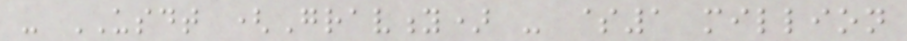- USDT (Gravity) - $1 million
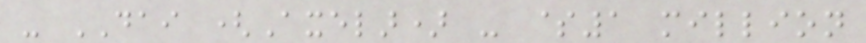- DAI (Axelar) - $1 million
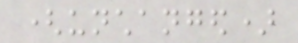(unchanged)
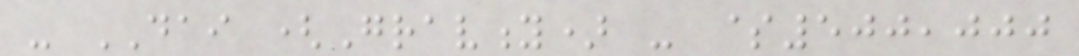- DAI (Gravity) - $500,000
